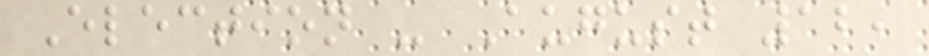Election - August 12,
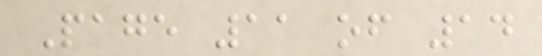Page 11 of 14
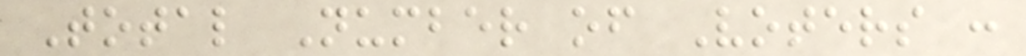Total Number of Voters :
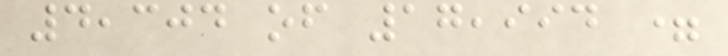4,304 of 17,994 =
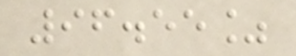96.55%
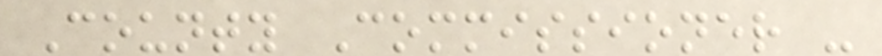County Commissioner -
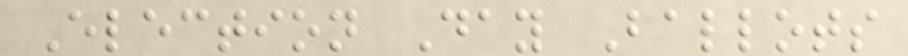Election Day Ballots
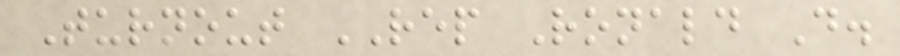Turnout REP Ronald D.
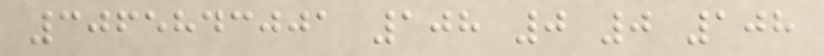3065843001 108 0 0 108
